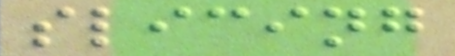slicing
